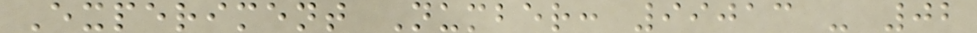Experiment Number: 99013 - 02
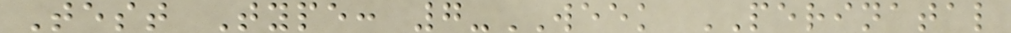Test Type: 7-WEEK PERINATAL
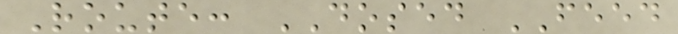Route: DOSED FEED
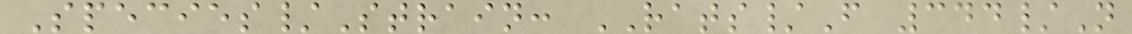Species/Strain: RATS/F 344/N
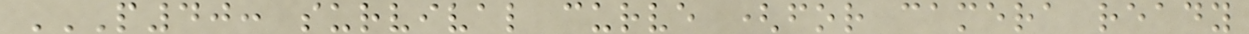P40: SURVIVAL CURVE (FOR CAMERA READY
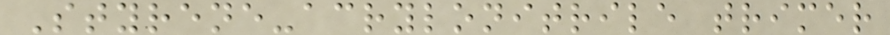Styrene-acrylonitrile trimer
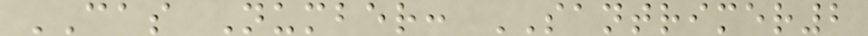CAS Number: SANTRIMER2
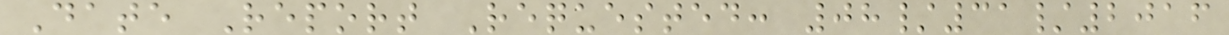Date Report Requested: 08/31/2016
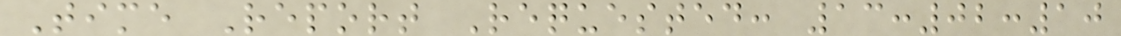Time Report Requested: 13:02:10
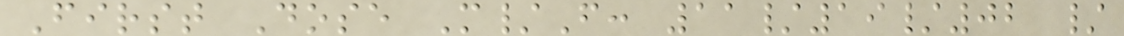First Dose M/F: 11/19/02 /
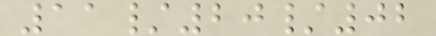11/20/02
